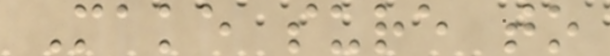Make sure to
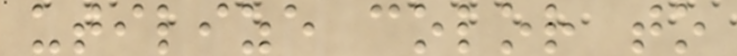utilize color to
